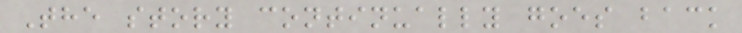The story continually goes back
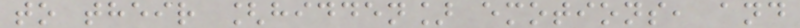to their [hidden] emotions, and
